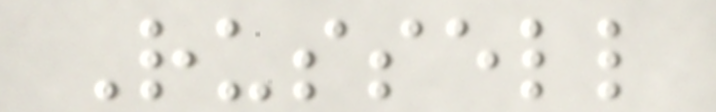Russell
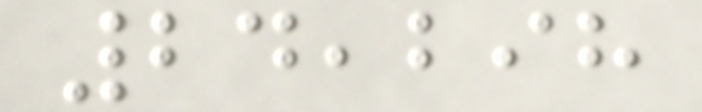24,298
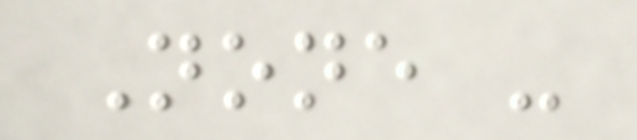None -
